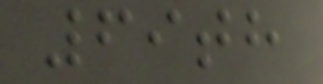69th
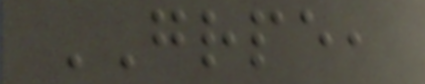GRPE,
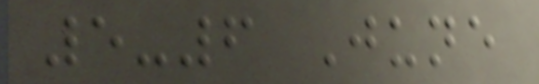5-6 June
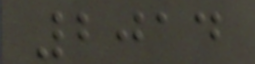2014
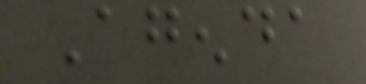Agenda
